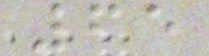65
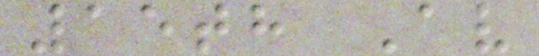15th Av
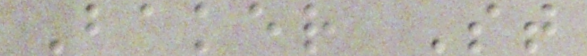Baker St
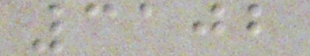3102
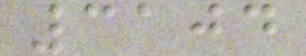3104
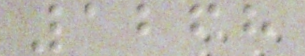1268
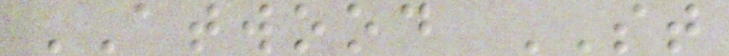ATWOOD ST
